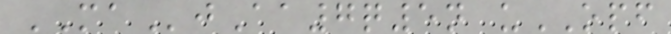MAjAa7q5n uOPF
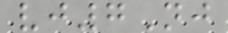vj7Nj
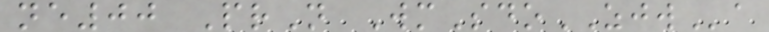ne00 PrN WmSdoZJWa
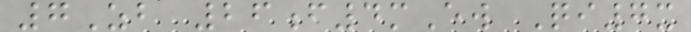7Zb 26f4mEw Qi7x
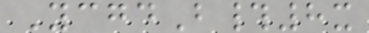YcgdB#8x
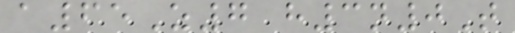a65Z7 h3n0T
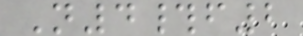N4#f2
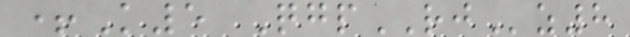+K5 QgpRJz8
